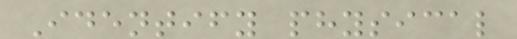Identify physical
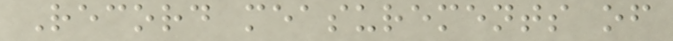Record measurements of
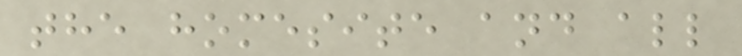the homesite and all
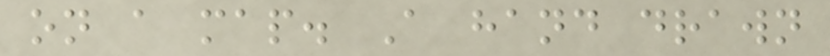on a map. A hand drawn
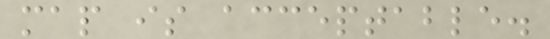map is acceptable.
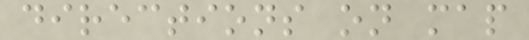directions on map
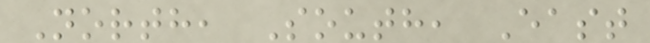North, South, East
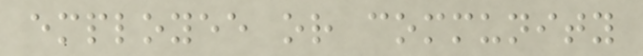employee or community
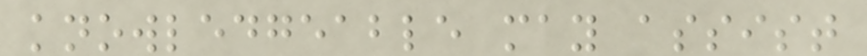knowledgeable may assist
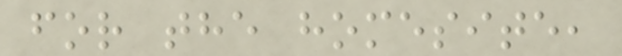for the homesite,
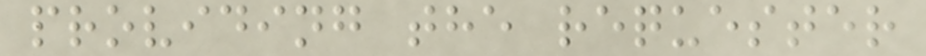providing the requester
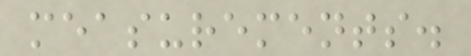measurements.
